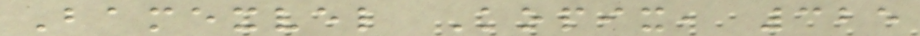Bamexvel Kopix, 325
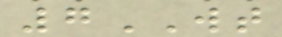7WT
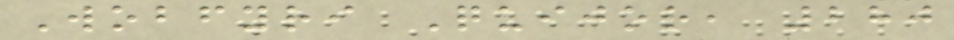Wobfyri Quijor, 280
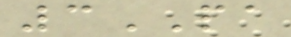3PA
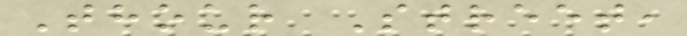Thour Street,
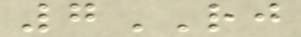7RJ
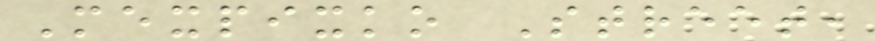Mexpixko Street,
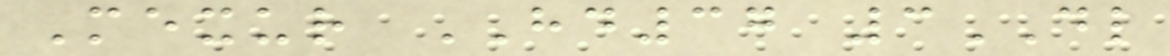Mexur HD37 3DL
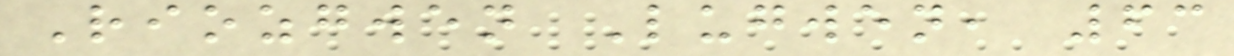Riozgwen Lugwen, 63
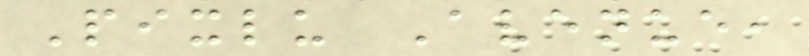Pixlu Avenue,
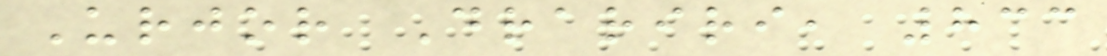Urjor Drariri, 833
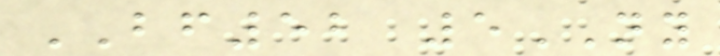BF52 5NY
